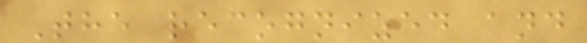The recognized and
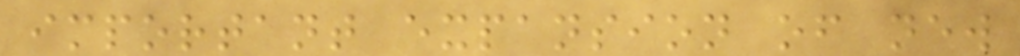important expansion of new
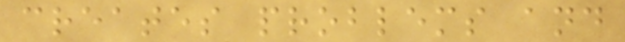creates problems and
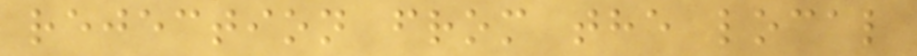rejection from the local
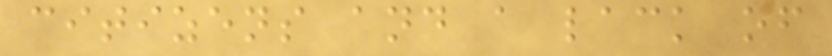citizens and a lack of
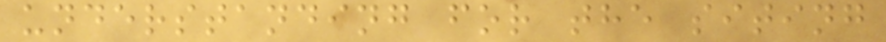understanding for the siting
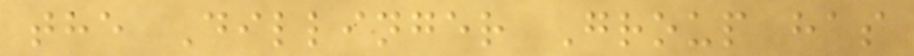the Dillinger Group has
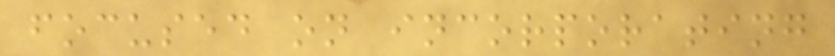focused on incorporating
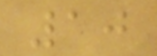10
